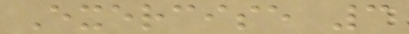Exercise 3
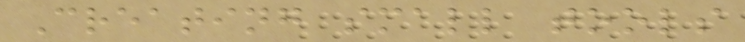Creating small tools
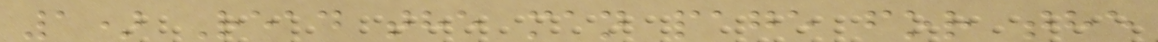1) Read the man page for the
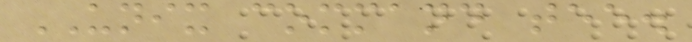UNIX command tee.
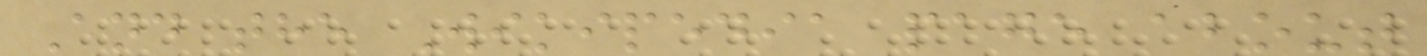And the Wikipedia page about
